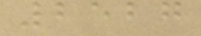2527
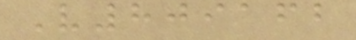V809162
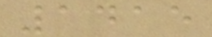1415
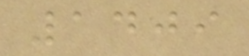1409
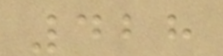428
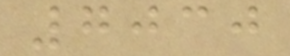7030
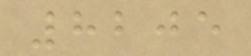8205
